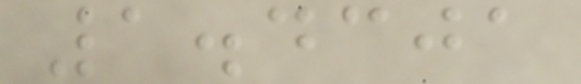1.4301
